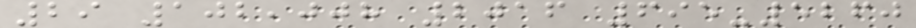29 102,008 2016 695-5260
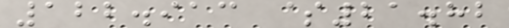122.913 $21.82
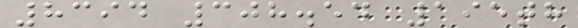8394 308.54 195th
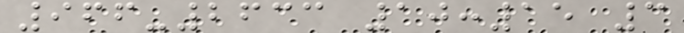966-2633 10:15 3
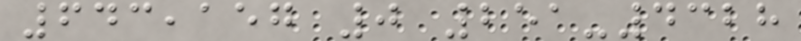643,157 0 251-4328
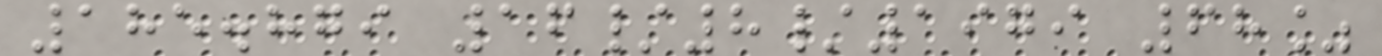185.879 16/8/1979 68%
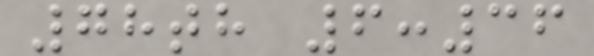78th 6:36
